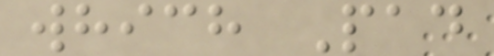which Pad
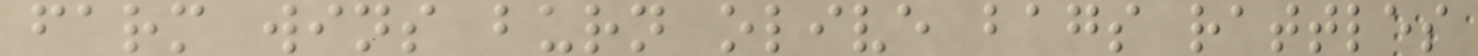farm wins burn olive bags rattles
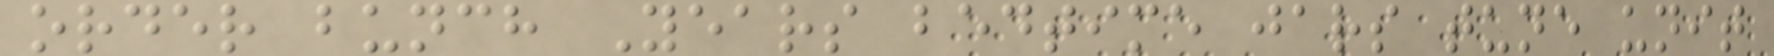order bunch Years bedtime jars tune unit
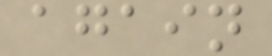again
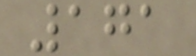171
